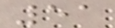51
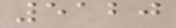5120
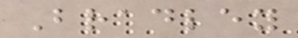Bradley
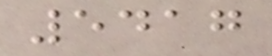5417
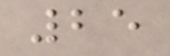25
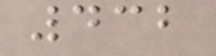432
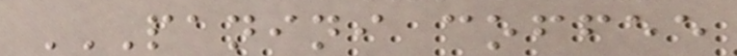PANINI COFFEE
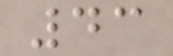43
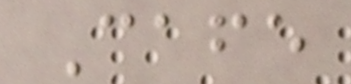Cafe
